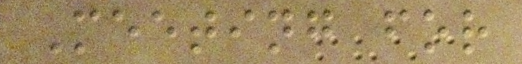Meeting for
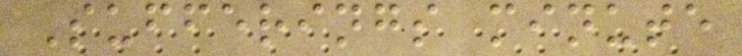Sufferings minute
